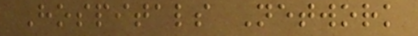Hospitals Network
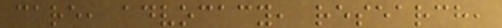care, advocacy, research,
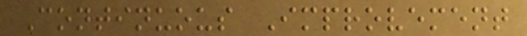Continuous Improvement
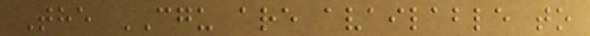The CGU are available to
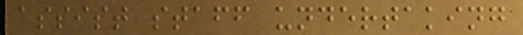assist staff undertaking
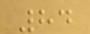84
